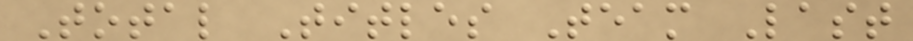Total Titles Team Last
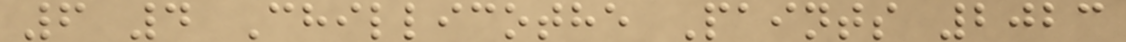6 4 Chillicothe Paints 2023
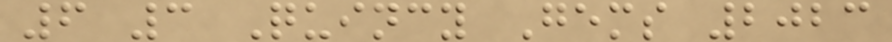6 3 Quincy Gems 2023
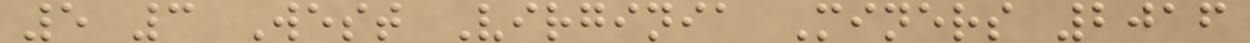5 3 West Virginia Miners 2016
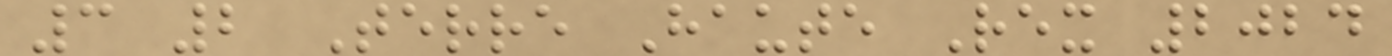3 2 Terre Haute Rex 2024
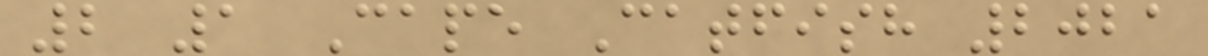2 1 Cape Catfish 2021
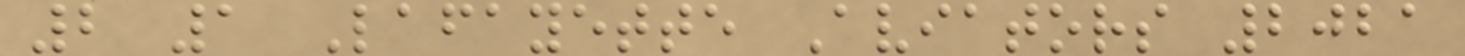2 1 Lafayette Aviators 2021
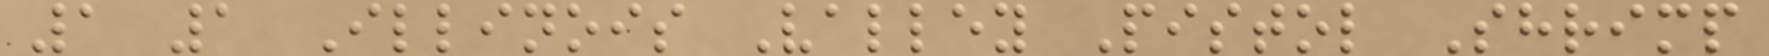1 1 Illinois Valley Pistol Shrimp
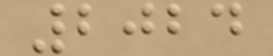2024
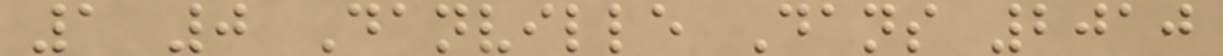1 0 Danville Dans 2010
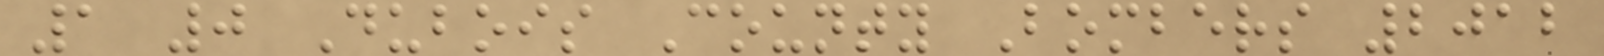1 0 Dubois County Bombers 2012
